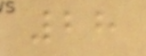28
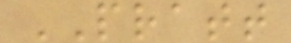PRATT
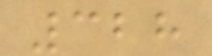328
